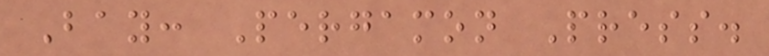Bay: Pergamon Press.
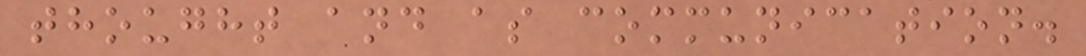thought and as communication.
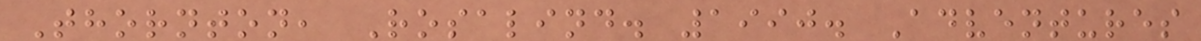Thornton, Rosalind. 1990. Adventures
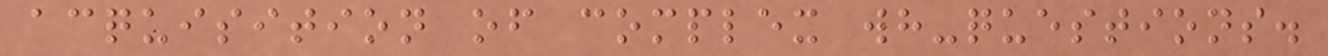acquisition of complex wh-questions.
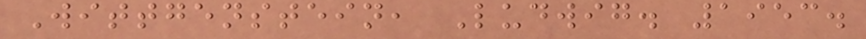Wittgenstein, Ludwig. 1953.
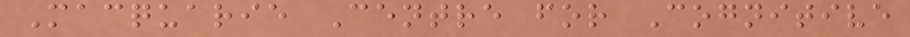Macquarie Centre for Cognitive
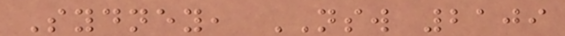Sydney, NSW 2109
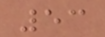53
